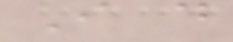I do
